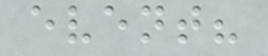event?
